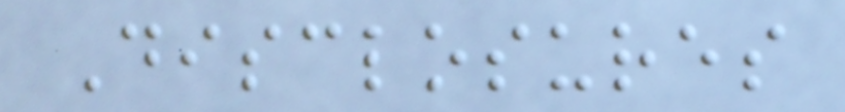Disclosures
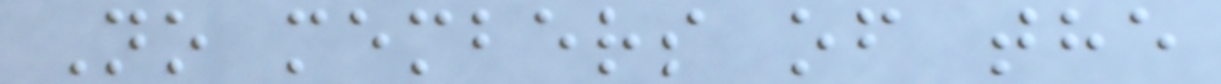No members of the
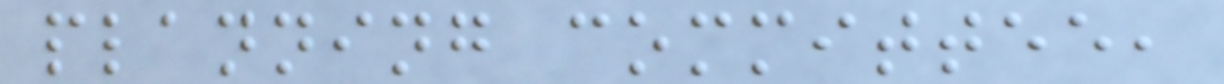planning committee,
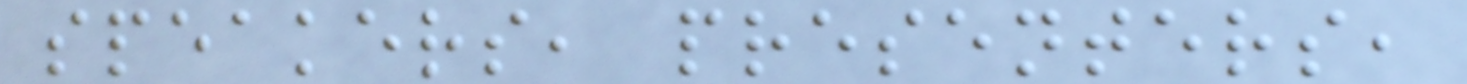speakers, presenters,
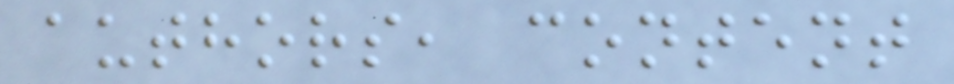authors, content
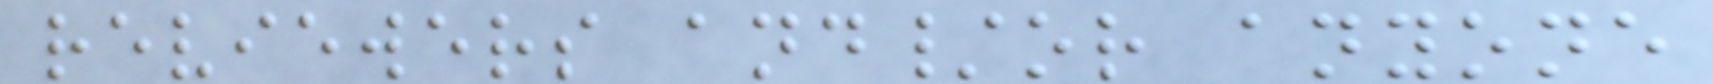reviewers and/or anyone
